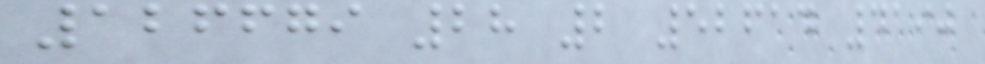126679 28 2 52614 4190
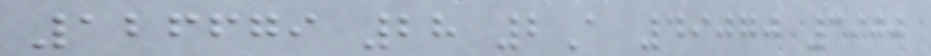126679 28 2A 49070 3900
